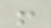!
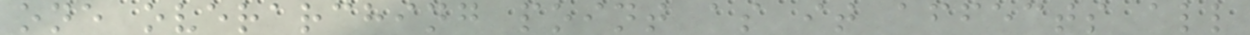one overarching point as it affects all
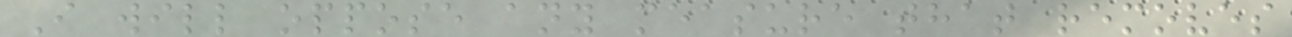I will oppose any measure that removes
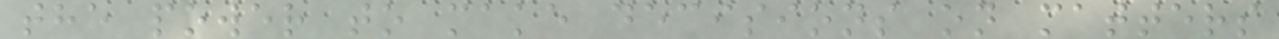the power to make decisions on matters
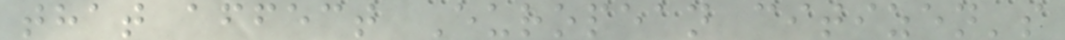that affect European citizen's
